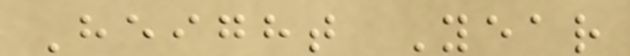Height Year
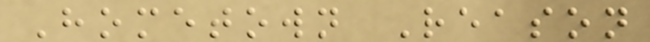Hometown Reason
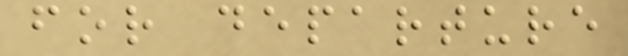for departure
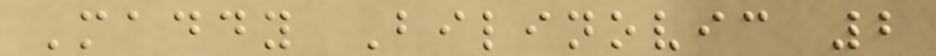Maddy Bilinovic 2
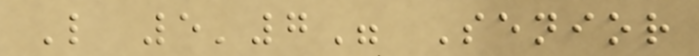L 5'7" Senior
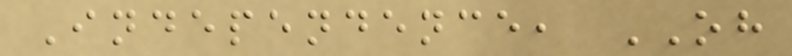Independence, OH
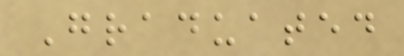Graduated
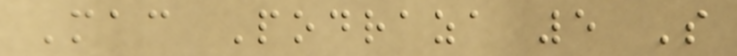Mac Podraza 5 S
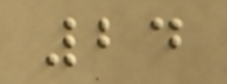24
